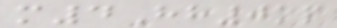m4Hh0kp
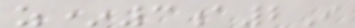z*3a2I
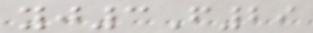yj3F29
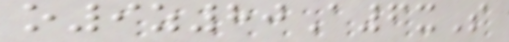o9z80A6xS
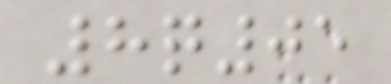8q05
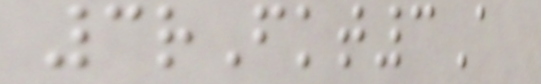3rFkt3A
